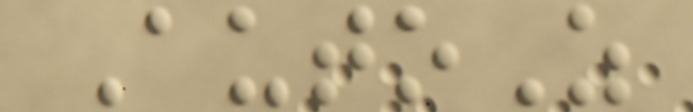AutoZ
